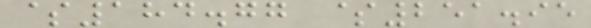$184.77 $251.95
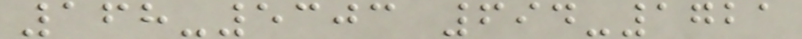168-5303 694-1721
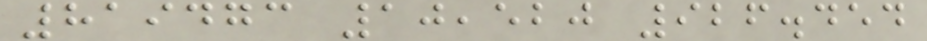819473 10,520 926.454
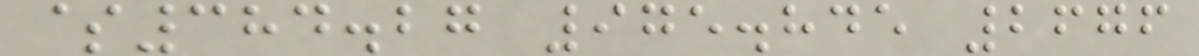$384.27 975.845 2676
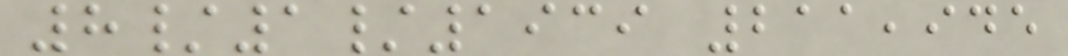8/1/1939 211,945
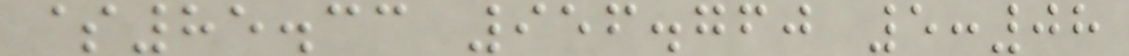$85.33 956.760 5:08
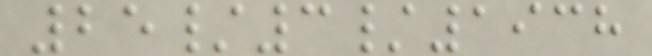25/3/1938
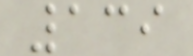139
